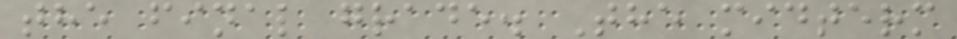the final grade. The midterm
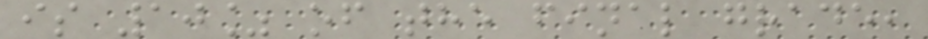is 10% of the final grade,
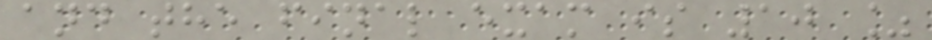and the final exam is 10 %
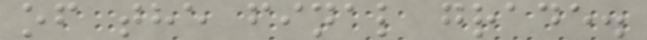of the final grade.
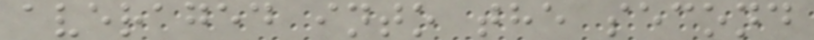averaged into the second
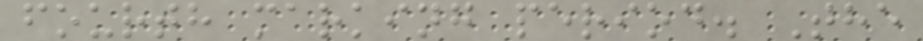fourth marking period. The
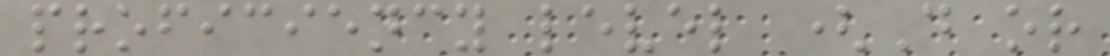proficiency level (D or
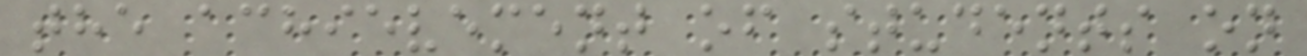the achievement of students on
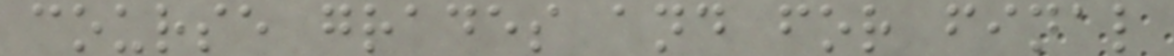course grades and for final
